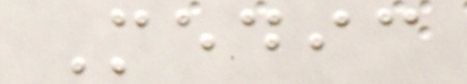Medic
